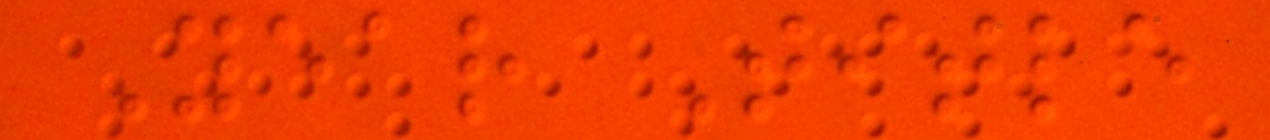Year Title
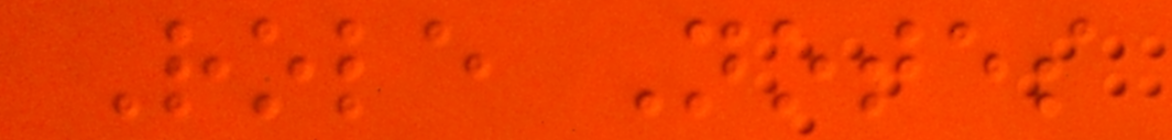Role Notes
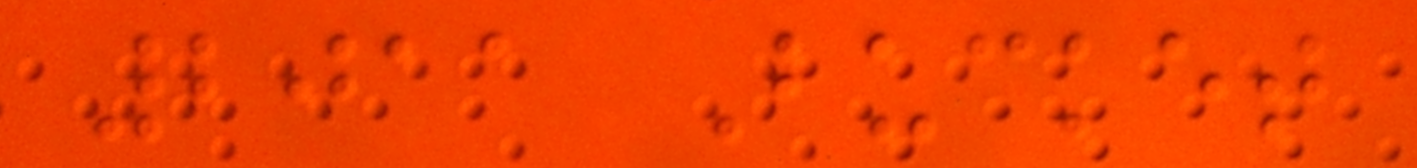2011 Bucket
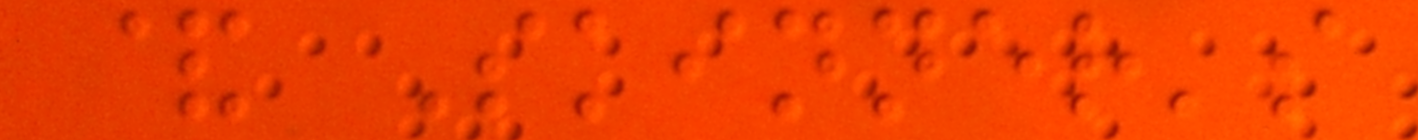& Skinner's
